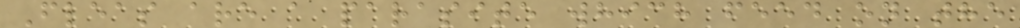Fleas are a parasite which feed on the
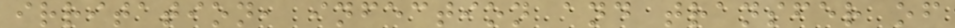irritation, infection and transfer of
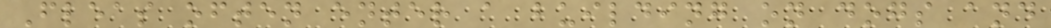Fleas often enter a building on dogs and
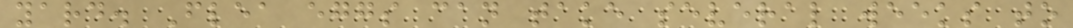yard. Flea eggs can take several weeks to
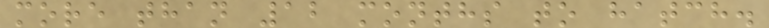more than 12 months to hatch.
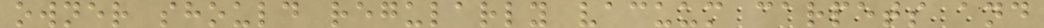owner should regularly vacuum carpets and
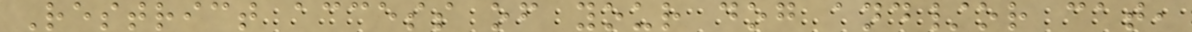Restrict access of your dog and/or cat,
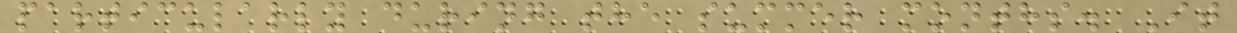particularly during the summer months. It
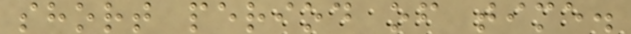short period of time.
